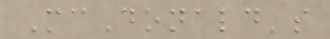McDonald's
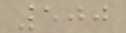500
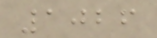1026
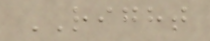RIGHT
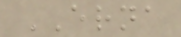ERNA
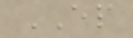EP
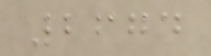2674
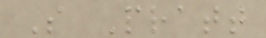S Pratt
